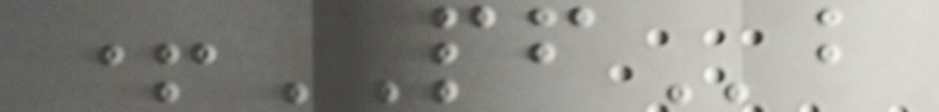+PFb
